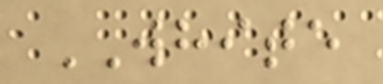WHITE
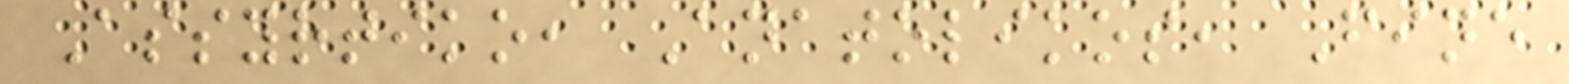Assyrtiko, Anatolikos, Fine
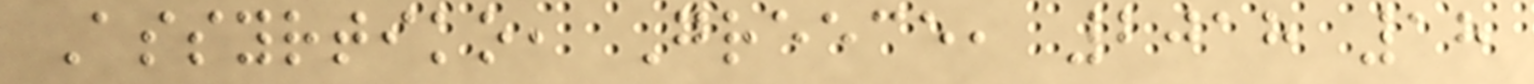Assyrtiko, Greece, 2018 18
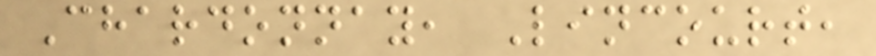Chardonnay, Lincourt,
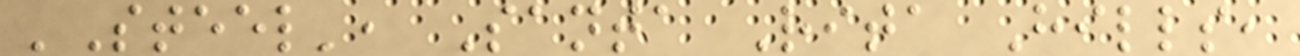'Steel', Santa Rita Hills,
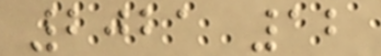2021 12
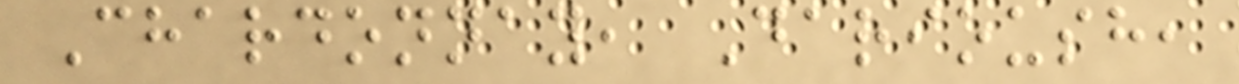Chardonnay, Darioush,
